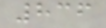836
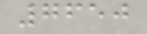7650
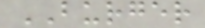BURGER
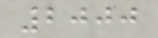2000
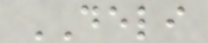DELI
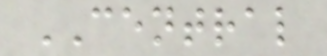CENTRAL
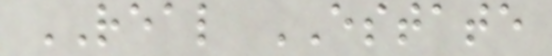REAL ESTATE
